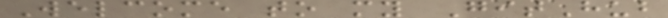Welcome to my GitHub
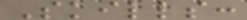Skills:
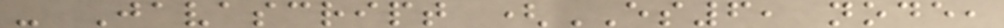- Javascript (ES6, node,
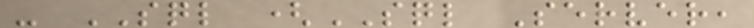- SQL (SQL Server,
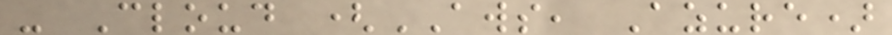- Cloud (AWS, Azure)
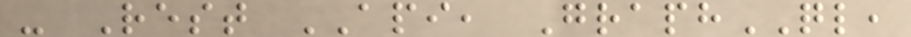- Rest API, GraphQL,
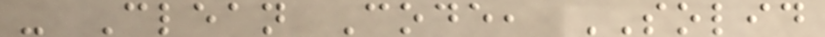- Clean Code, SOLID
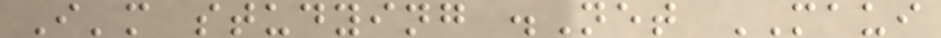I'm studying .Net MAUI
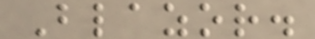Blazor.
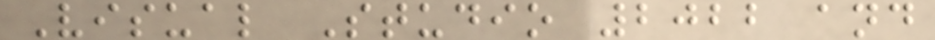Visual Studio 2022 and
